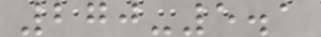270-5.1
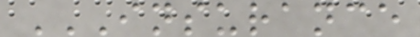INSURANCE
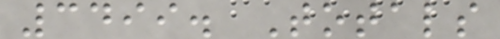3499. Totals
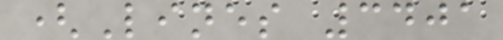(Lines 3401
